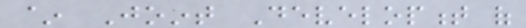~ Joint Development of
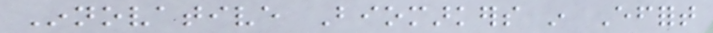Innovative Biomarkers in Effort
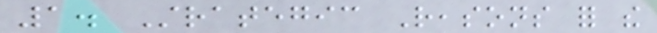1. Strategic Reasons for the
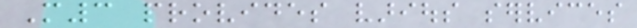M3 provides various services
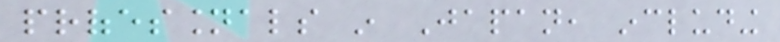professionals in Japan, including
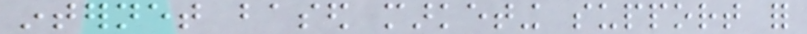internet based marketing support for
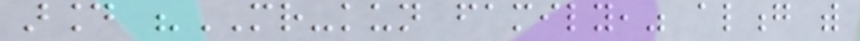around "MR-kun family," along with
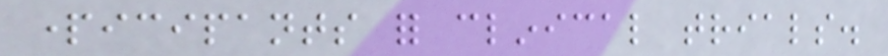participants for clinical trials.
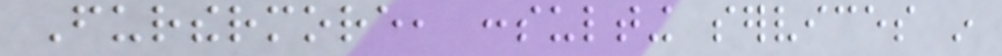Furthermore, consulting services in
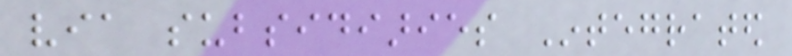via subsidiaries Integrated
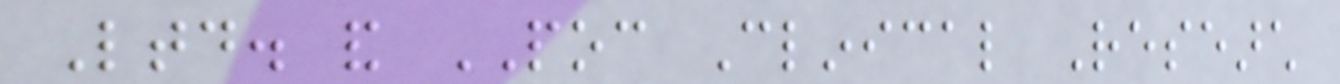Ltd. and POC Clinical Research
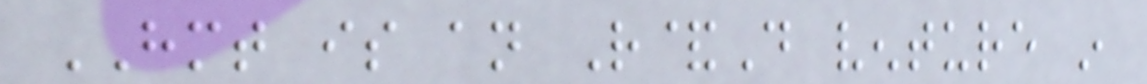HMT is an R&D venture in
